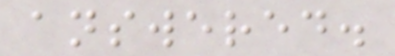answered.
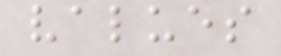values
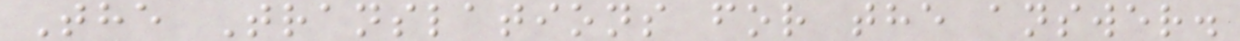The Translations for the answer.
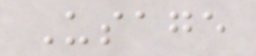Usage
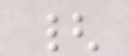{
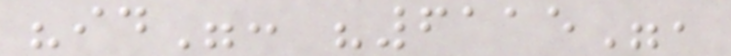"id": "6115",
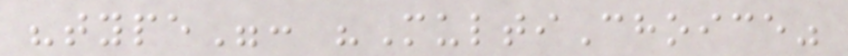"type": "MultiChoice"
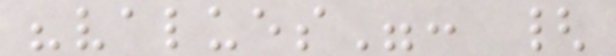"values": {
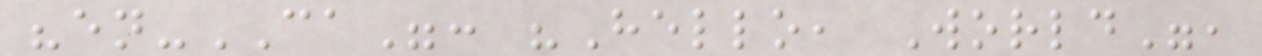"en-CA": "Hello, World",
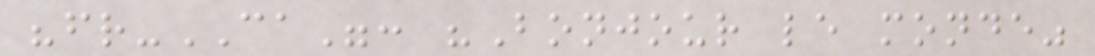"fr-CA": "Bonjour le monde"
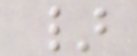}
